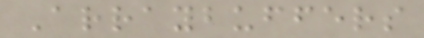Arraybuffers
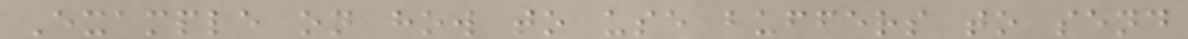Example on how to use buffers to send
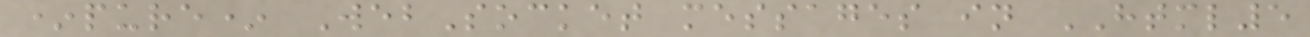*pure* WebSocket messages in HTML5
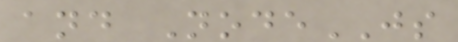and NodeJS
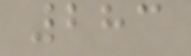283
